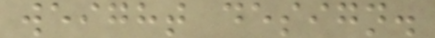weight design.
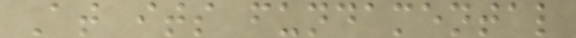At its fundamental
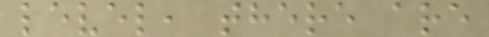level, there are
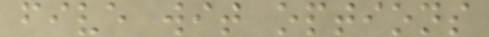five wit options
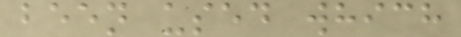been used which
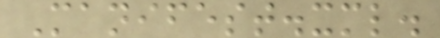Manifest.xml.
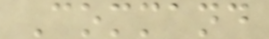Command
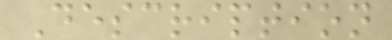Description
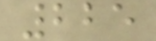225
